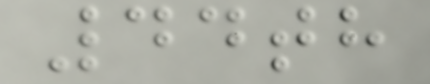44th
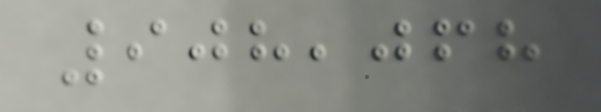908,068
